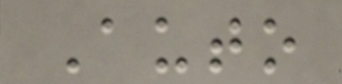Auto
